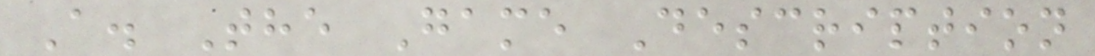A. The Game Description
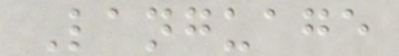Language
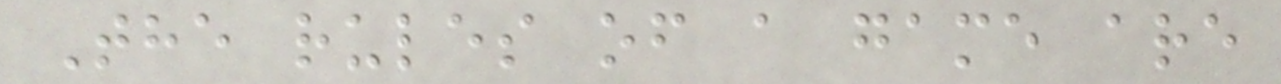The rules of a game are
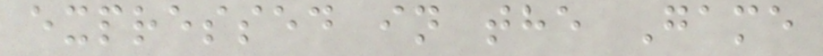expressed in the Game
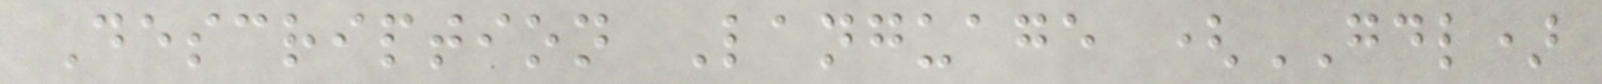Description Language (GDL)
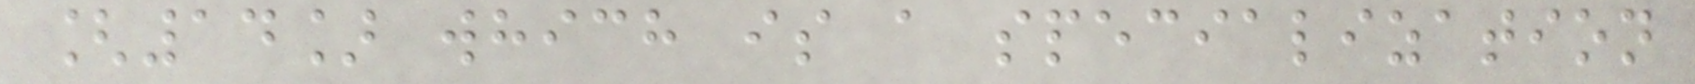[14] which is a specialization
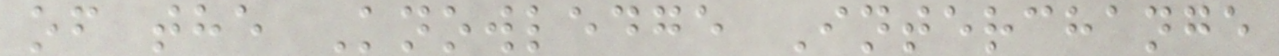of the Knowledge Interchange
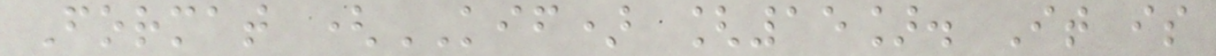Format (KIF) [15]. It is
